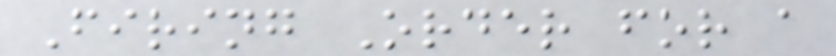Firing Order for a
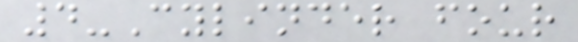4-Cylinder four
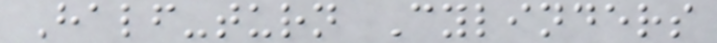Half-turn Cylinders
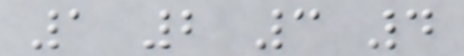1 2 3 4
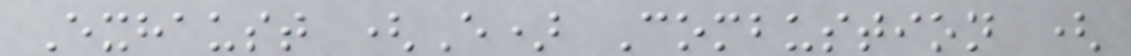Exhaust (E) Combustion (
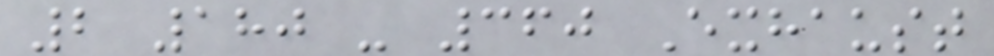2 180 - 360 Exhaust
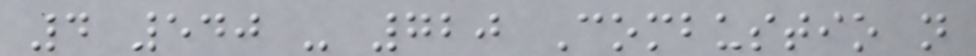4 540 - 720 Combustio n
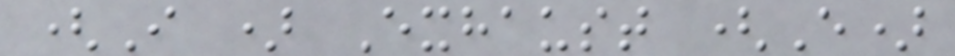(I ) Exhaust (E)
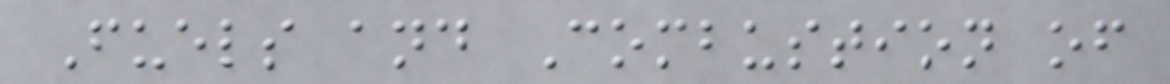Fuels and Combustion of
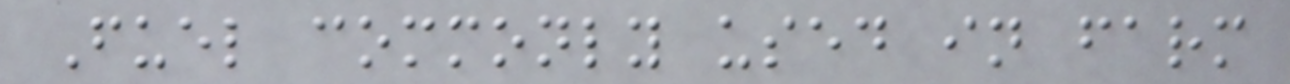Fuel commonly used in farm
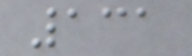131
